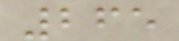265
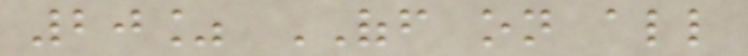20% OFF on all
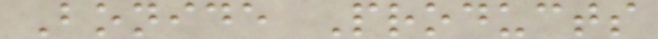Bonide Products
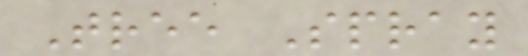Tree Spray
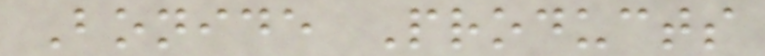Bonide Products
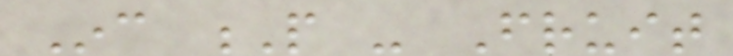Inc P - Fruit
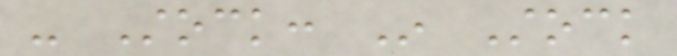- Stock: In Stock
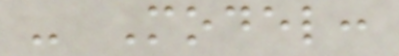- Model:
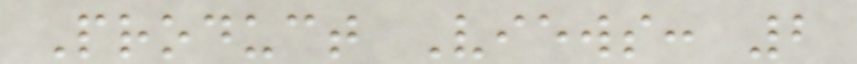Product Views: 2
